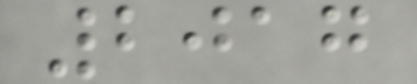2017
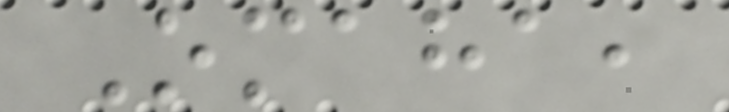Omaha,
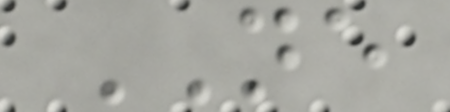NE
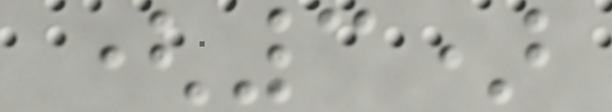(3)
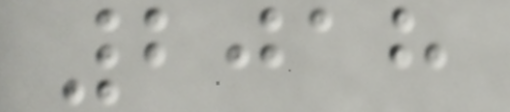2018
